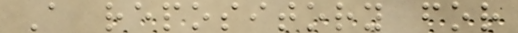A repository for
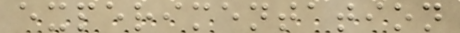experimentation
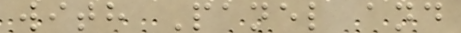with Panel and
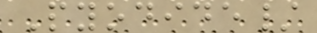Pyodide/
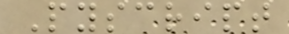Pyscript
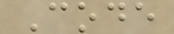Code
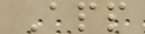App
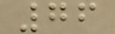76
